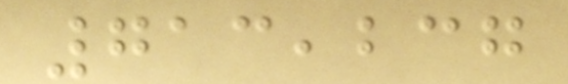713,237
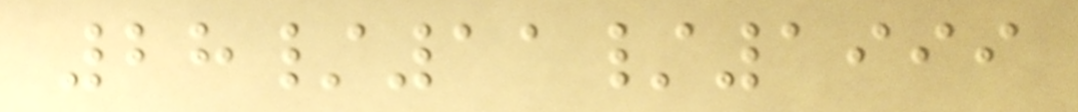28/11/1999
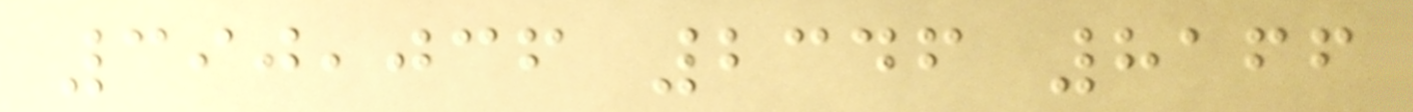390,036 2346 8166
